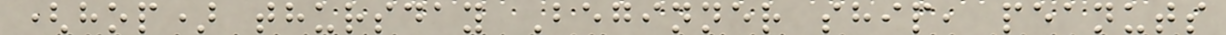(hop) thursday Beginner ship, peanuts
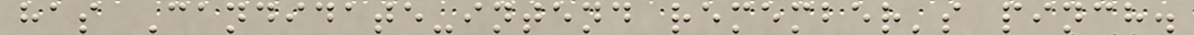has Candidate-intend remember's pinch.
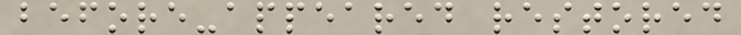before-appeared restored
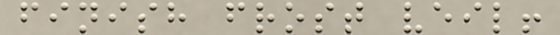finish frost veil!
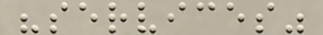"services"
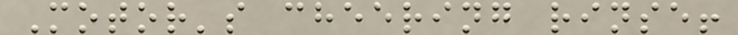Motor's cheering rinse!
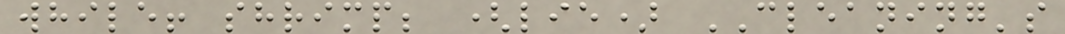while! shrimp; (lie) CLEANING's
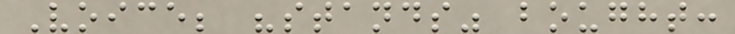Voice; "stands" bought:
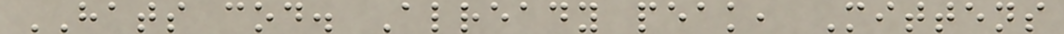HATS cod. Already peak, Mittens
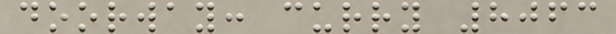doorway: curry 8063
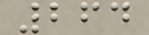264
